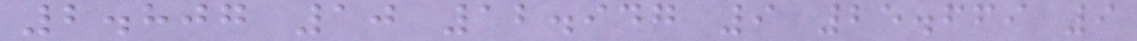2.807 10 12.947 9 25.669 9
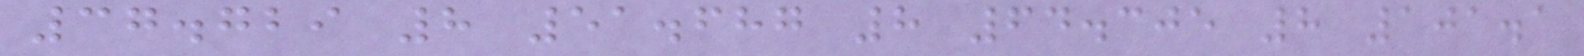37.729 8 51.687 8 64.305 8 101.1
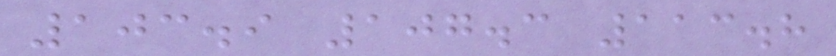103.9 107.3 113.8
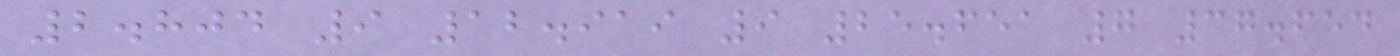2.804 9 12.919 9 25.651 7 37.654
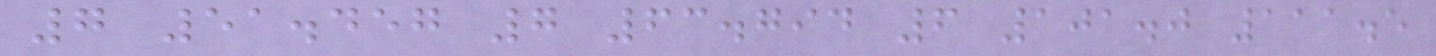7 51.457 7 63.794 6 101.0 111.5
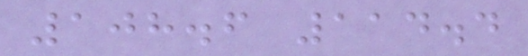108.6 114.4
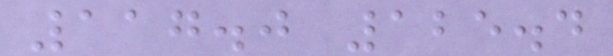117.0 125.4
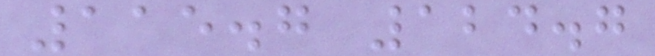115.7 124.7
